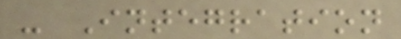- Integration
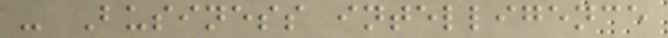- Business intelligence
